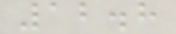12.8
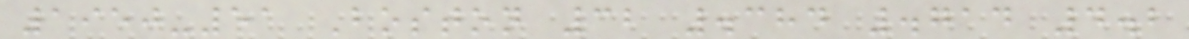1950-51 Boston 32 .384 .714 4.2
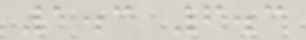1.3 6.3
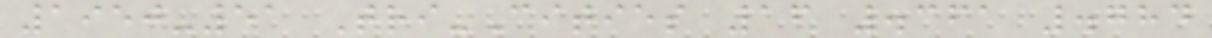1950-51 Tri-Cities 16 .361 .784
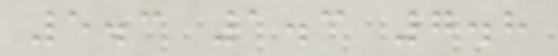5.3 1.3 7.8
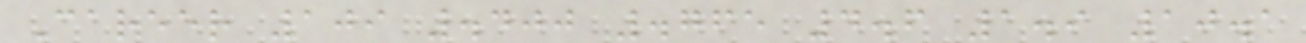Career 109 .400 .765 4.6 1.9 10.1
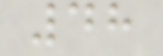48
